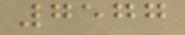7577
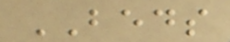BEDS
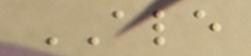ALE
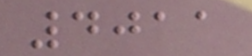4011
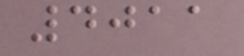4011
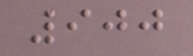900
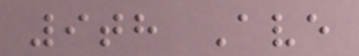9th Ave
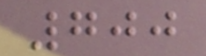700
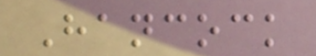Hancock
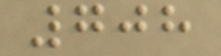708
